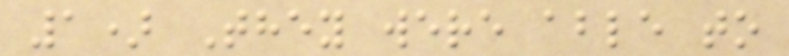1) They were able to
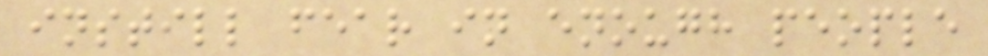instill fear in enough people
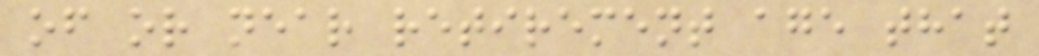of or near retirement age that
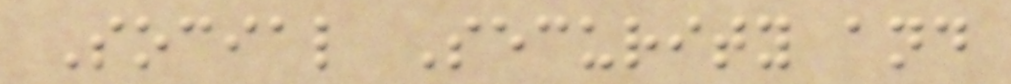Social Security and
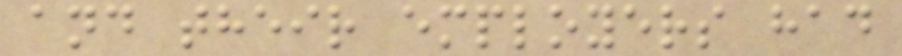and their employers had
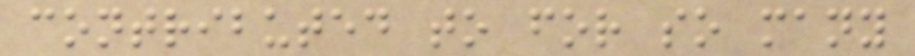contributed to for so many
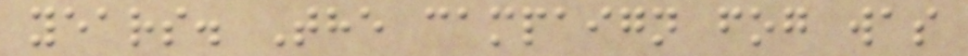years. The campaign fog was
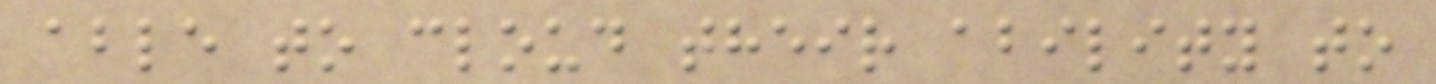able to cloud their ability to
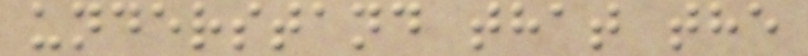understand that the
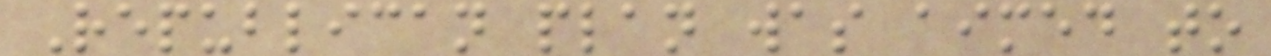Republican plan was aimed to
